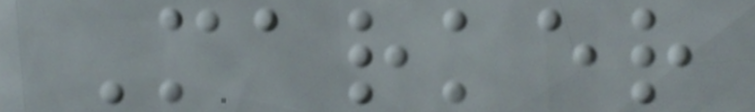Marker
